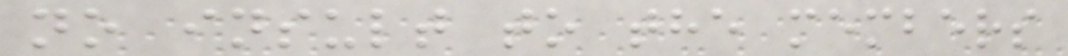no insult to the members
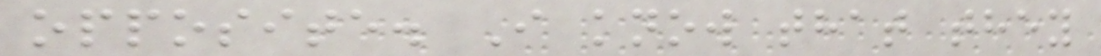opposite. I know that they
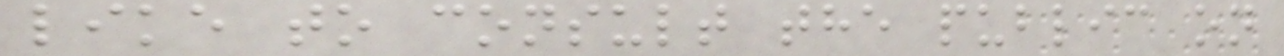like to consult the public on
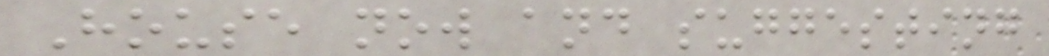House now and suggesting
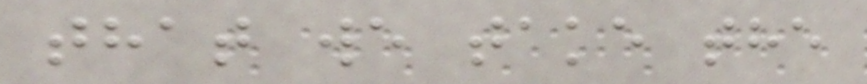that we take the
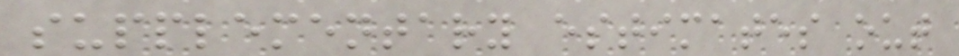supplementary estimates out
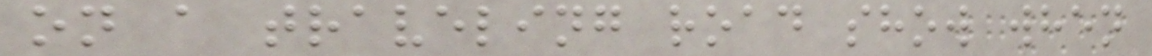on a traveling road show when
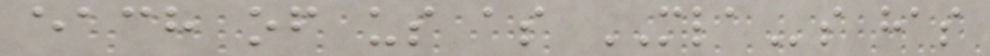each of us as MLAs has
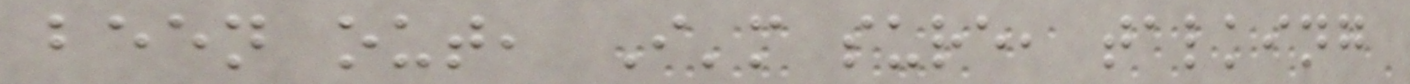been out, I'm sure, talking
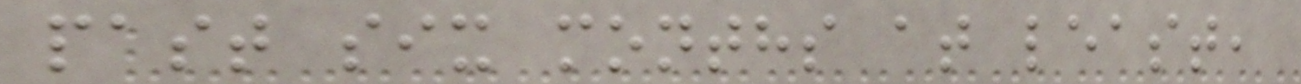past six months at least,
